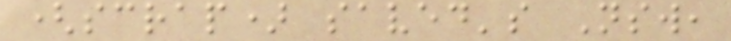(scrap) saved's Nsw,
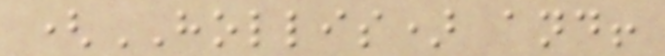(HOLLIS) and!
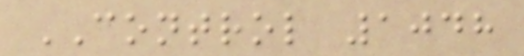CONTROL 1048
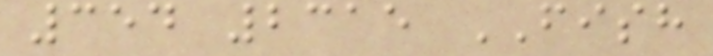354 2315 FISH
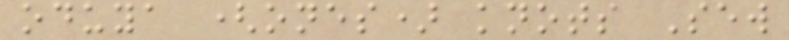oduya (ones) knots Sew
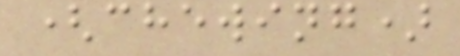(chewing)
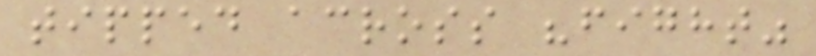tipped across "fight"
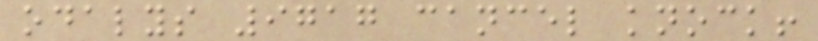odalys 9717 cancel knock!
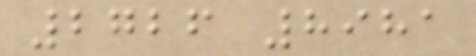2726 8981
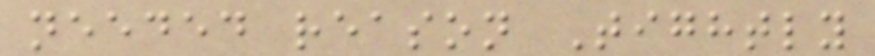needed reason Tightly
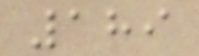189
